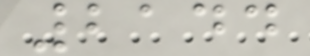2144
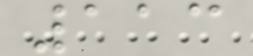113
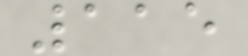115
